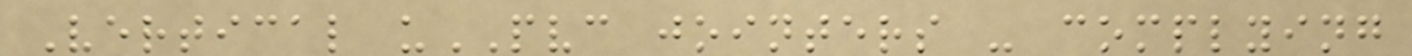Vertical uPVC jointers - complying
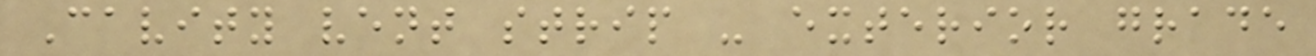Cavity vent strip - exterior grade
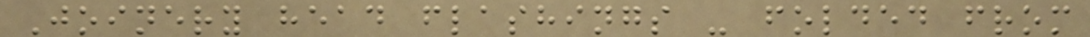Joinery head flashings - folded from
